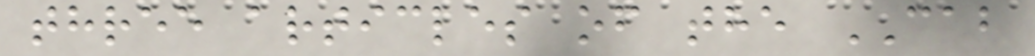three articles of the CAB
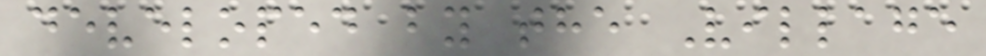developed by the Village
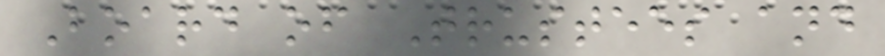Board of Trustees and
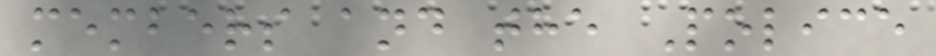members and the Police
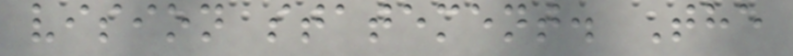vision statement. The
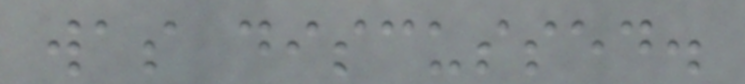was discussed.
